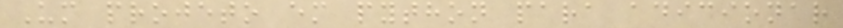Um projeto em python para adicionar
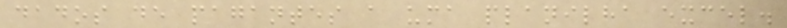dados de pagantes a uma planilha excel.
